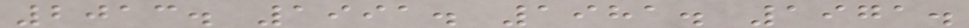2013. 1991. 1981. 1971.
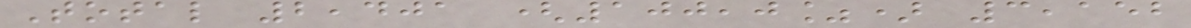Total 2,401 (100,0%) 3,152
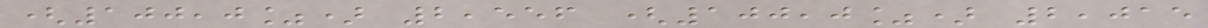(100,0%) 2,556 (100,0%) 2,015
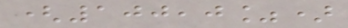(100,0%)
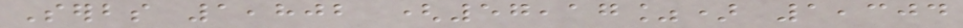Serbs 1,802 (57,17%) 1,304
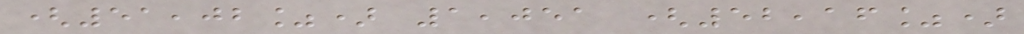(51,02%) 1,051 (52,16%)
